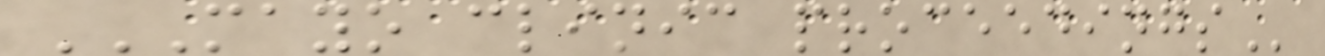MAYO CLINIC PROCEEDINGS
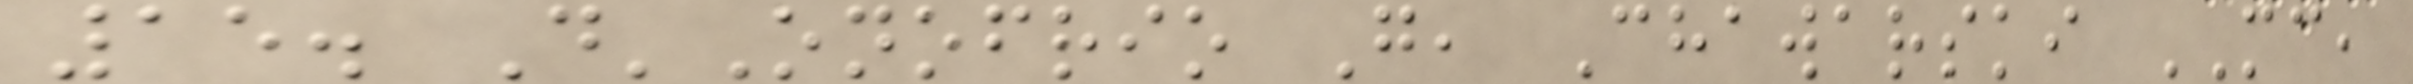15. D'Onofrio G, Chawarski MC,
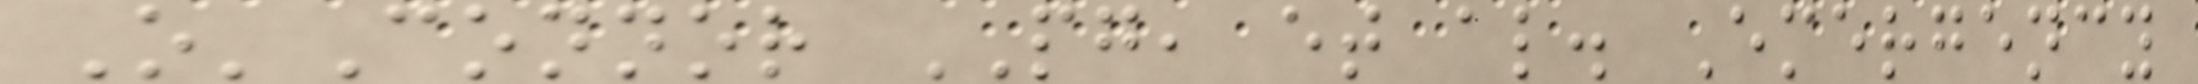O'Connor PG, et al. Emergency
